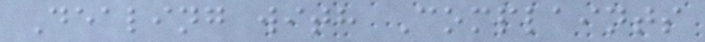Dealing with Complaints
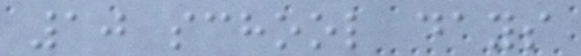10 school days
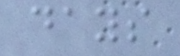days
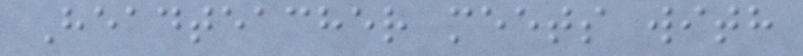Headteacher meets with
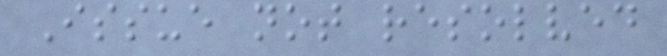Issue not resolved
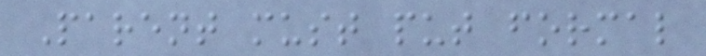Parent must put formal
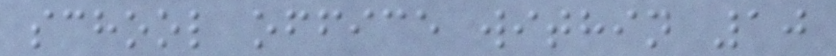school office within 10
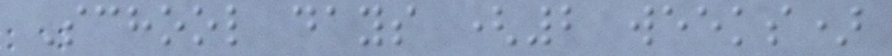School days (2 weeks)
